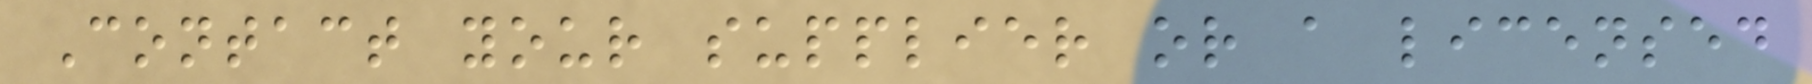Contact your supplier or a licensed
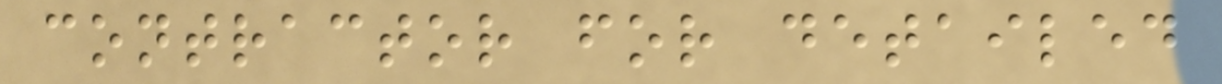contractor for detailed
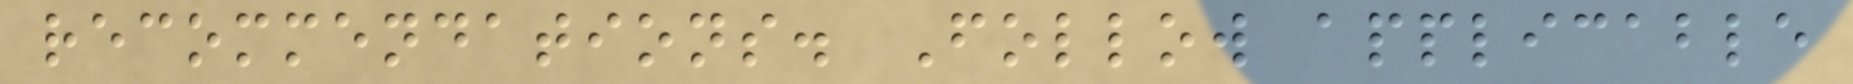recommendations. Follow applicable
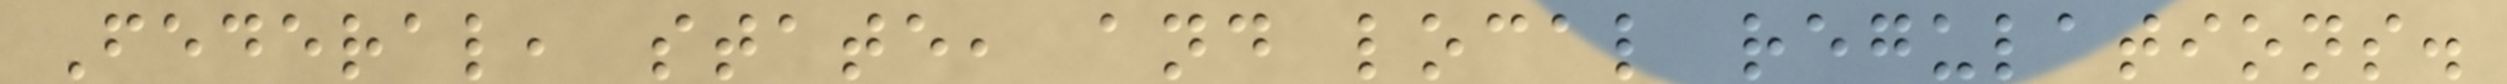Federal, state, and local regulations.
